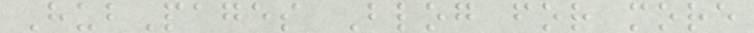HubPages Blog for more
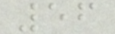56
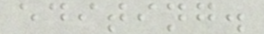editing.
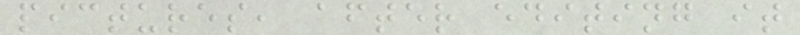pictures, after editing it
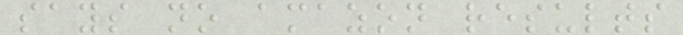says no amazon results
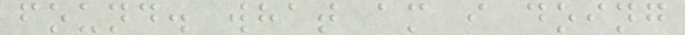found. what am i doing
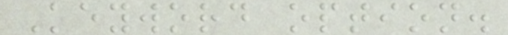Keyword option.
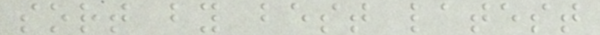sort by best latest
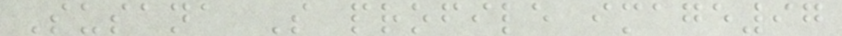Susana S profile image97
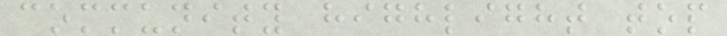community highlight top
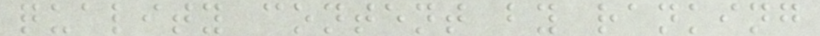quality content by ranking
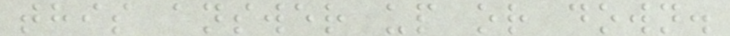this answer up or down.
